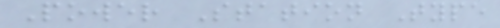Power Station Type
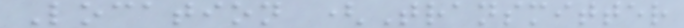Location (Transmitter
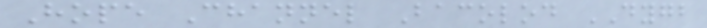Hope Channel Bacolod DYGB
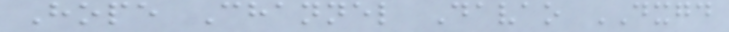Hope Channel Davao DXGD
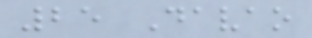25 Davao
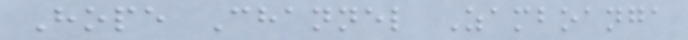Hope Channel Zamboanga
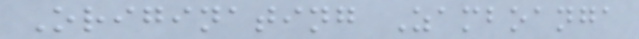Originating Zamboanga
